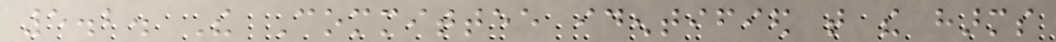5.2. The Committee identified that the harms
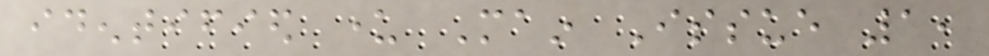identified under Main Issue 1,
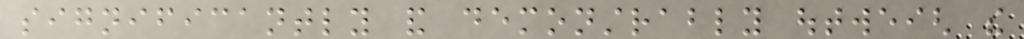significantly and demonstrably outweigh the
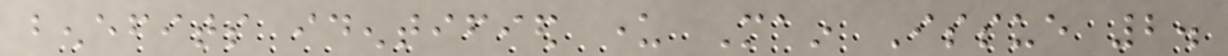benefits identified under Main Issue 2.
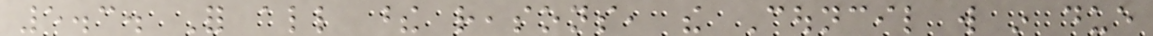5.3. For all these reasons, the Council will in due
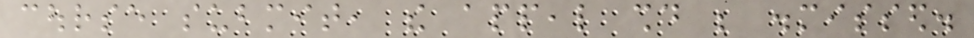course submit, the appeal should be dismissed.
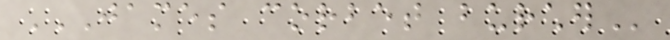JAMES CORBET BURCHER
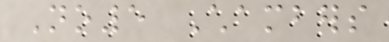No5 Chambers
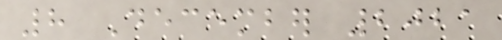8 December 2021
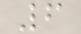6
